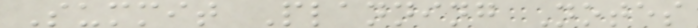Summit Planning Notes
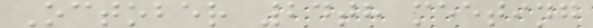October 24th meeting
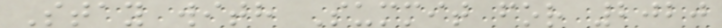Stay with Summit for 2020
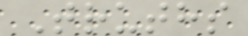Truths
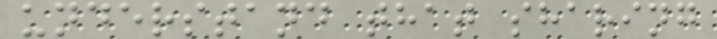understand that sharing
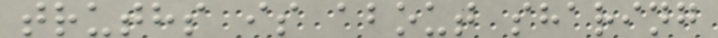truths is about sharing
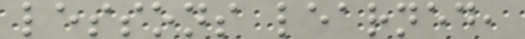lessons learned,
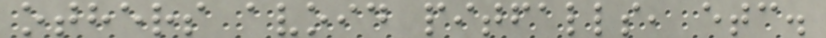others avoid pitfalls, etc.
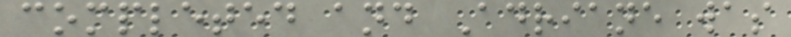completed and Adriane was
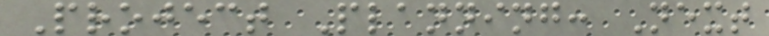Project Planning: Next
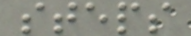steps
